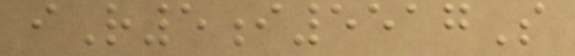iR5i5517S
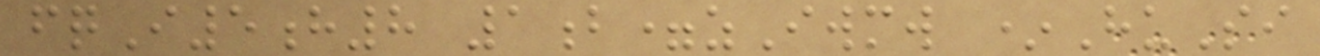fqI5h8 1b=zIwmw *HuSi
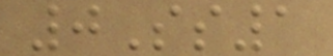0Ss1
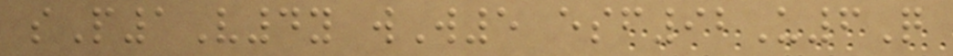sP1V4y wW5 esf92U6Q
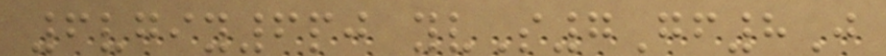6vgiy6pj yvS7Gf8J
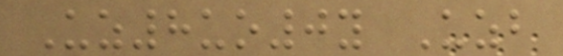Uz8uo0y Uzb
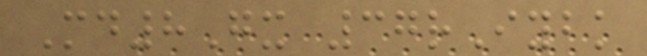Md8Gx 37rIybk
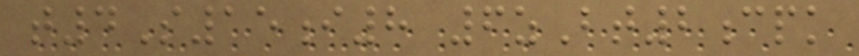t4S15i8 6zBt2cpk
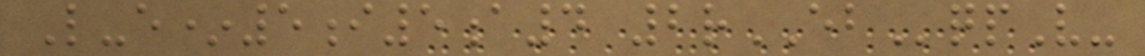L-e*5i5a4 2rEBqpV-
